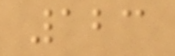123
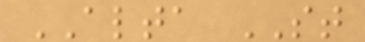ALTA ST
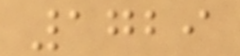1729
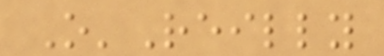O'Reilly
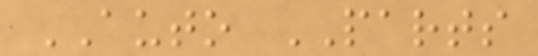AUTO PARTS
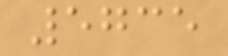5735
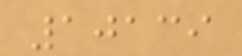10139
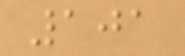101
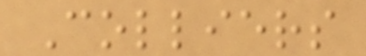Colliers
